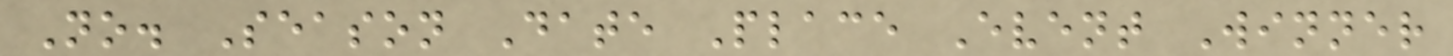No. Season Date Place Event Winner
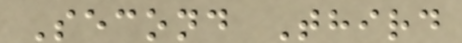Second Third
